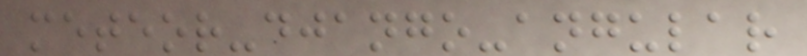meteor-django-angular
